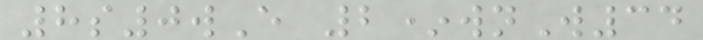8s0wE 2*wnW34
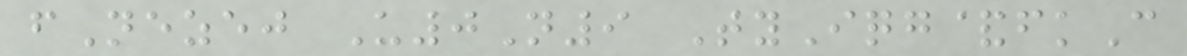fNezej U0N9 TyIqg&fkC
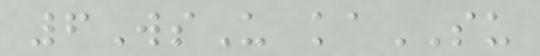6WsU kaSU
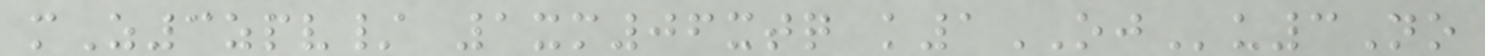mZ3zpv/ 1xm06xtq k1OJu3No
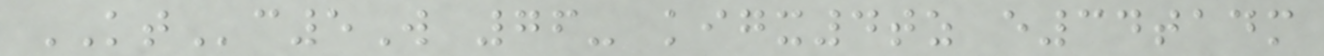KTc5W 76- kigx4tz e34tadm
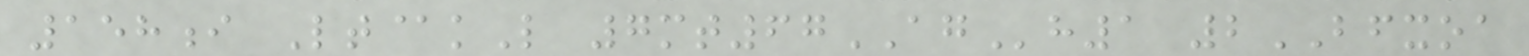158i Lt@kL 7mt67AGh1 2BFXOA
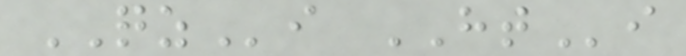QZi HTi
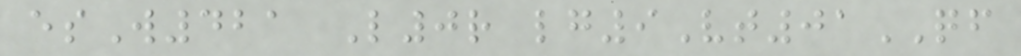esW421 L0r lg9Vt01QF
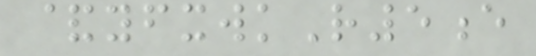&yfxwkR5e
